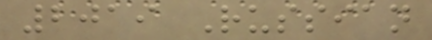2019 Russian
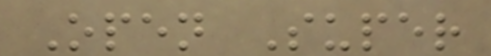Open Super
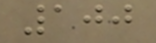100
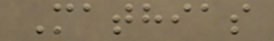Mathias
